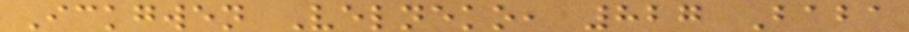Ickgwen Velneko, 827 Baba
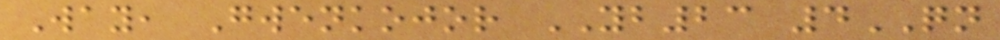Way, Gwenkojor YB23 4QN
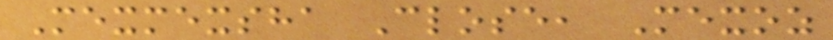Mexmexsha Close, Mexoz
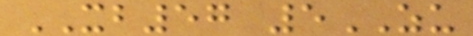XB57 5ZU
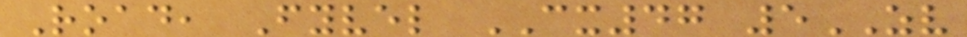Road, Fyvel CX47 5ZV
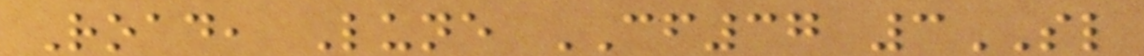Road, Lune CF37 3SL
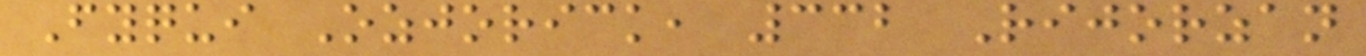Fyqui Ozjorick, 332 Rijorzan
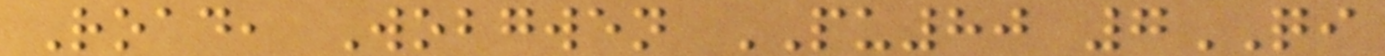Road, Wobgwen PU80 7QI
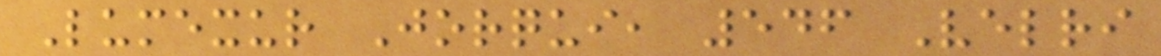Lumexur Jorqui, 546 Velri
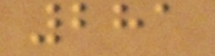281
